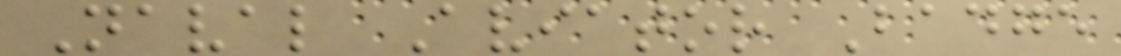Naval Aviator Badge
